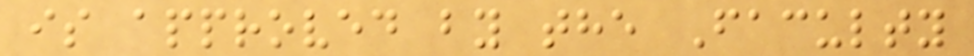is approved by the Faculty
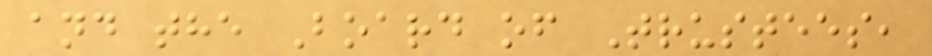and the Board of Trustees,
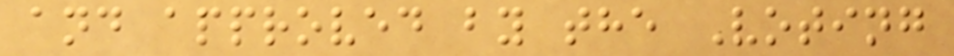and approved by the Voting
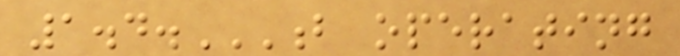1.4.B OPERATING
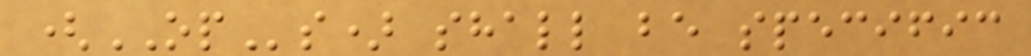(OPs) shall be specific
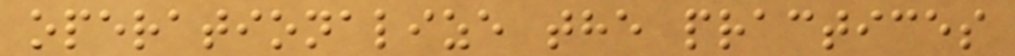operationalize the practices
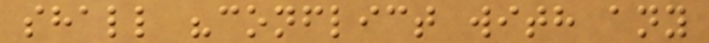shall "conflict with any
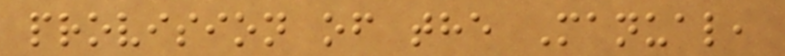provision of the Manual,
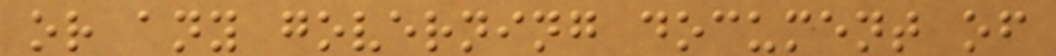or any governing document of
